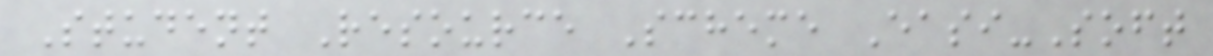Student Resource Scheme Easi-Soft
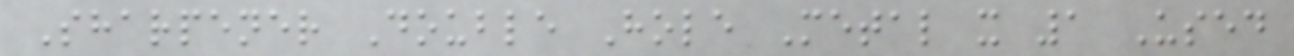Sharpener Double Hole Metal x 1 Used
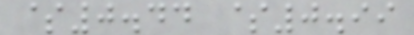$0.44 $0.99
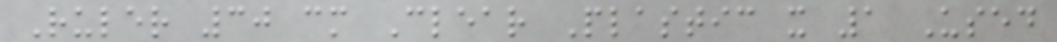Ruler 30 cm Clear Plastic x 1 Used
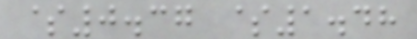$0.37 $1.48
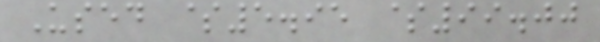Used $5.95 $99.00
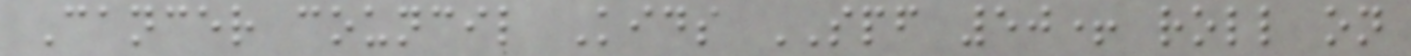Cancer council Kids SPF 50+ roll on
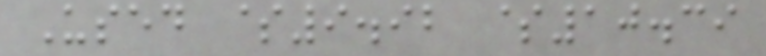Used $9.92 $10.39
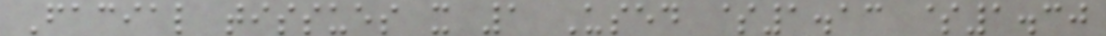Facial tissues x 1 Used $1.13 $1.30
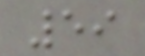59
